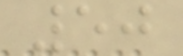50
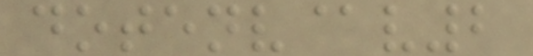dotenv@v2
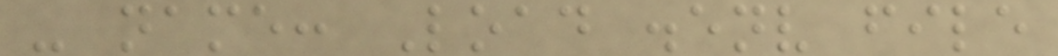- name: Load .env file
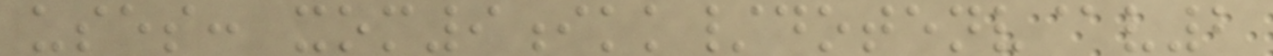uses: xom9ikk/dotenv@v2
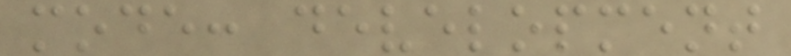mode: development
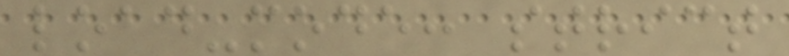load-mode: strict
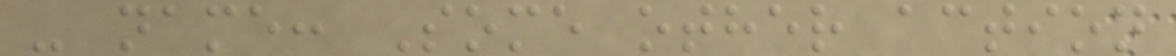- name: Some other action
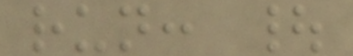run: |
